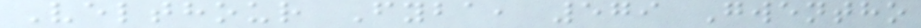Velthour Fyba, 579 Gwentho
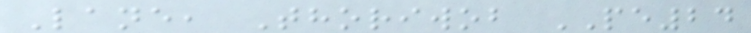Lane, Thoriwob PE24
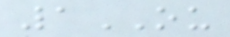1OU
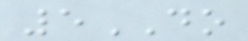5DO
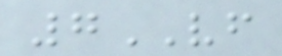7VF
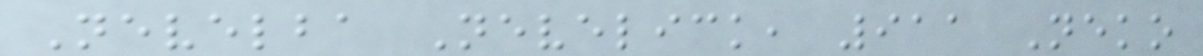Nevelba Nevelick, 911 Neko
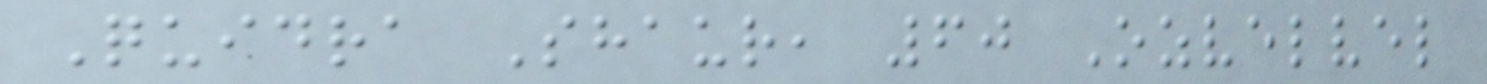Quidra Shaur, 60 Ozvelvel
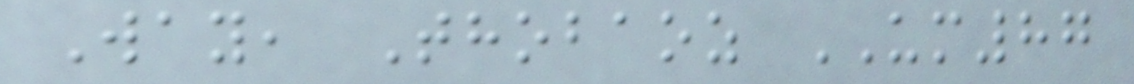Way, Thobaoz UM87
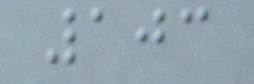103
